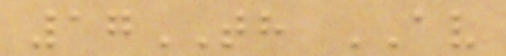17TH AV
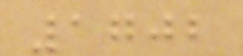1702
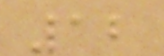12
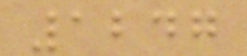1247
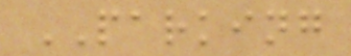PARKING
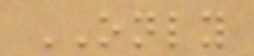ONLY
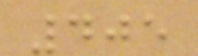405
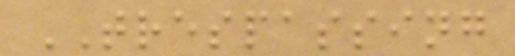TRESPASSING
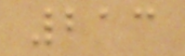213
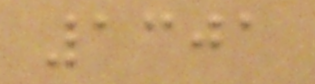1301
